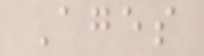Ages
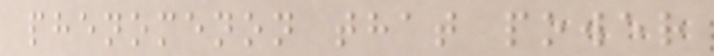phenomenon that power
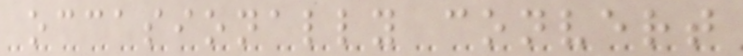occasionally convert
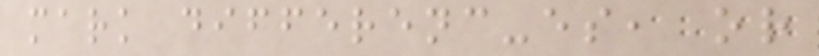mark differenc-es, or
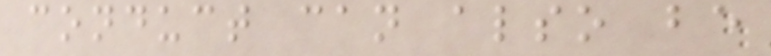conduct can also be
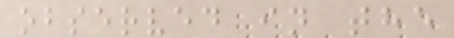observed in the
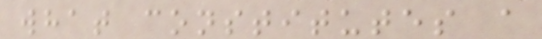what constitutes a
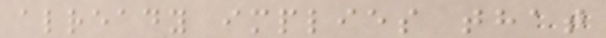already implies that
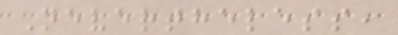Nevertheless,
